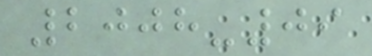2008-09
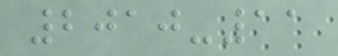2010-11
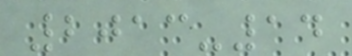2013-14
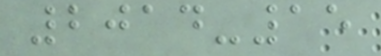2014-15
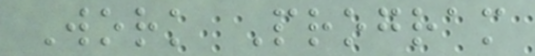Work Program
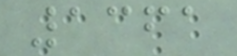1361
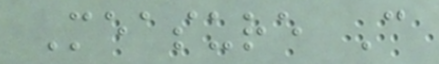Measure C
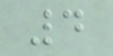4
